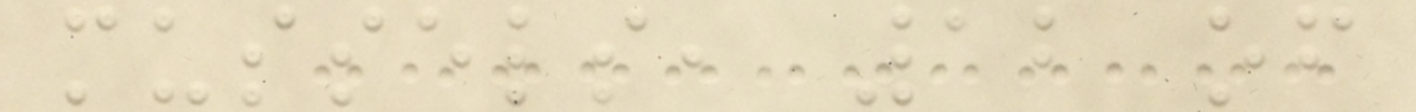mussels, 12 of
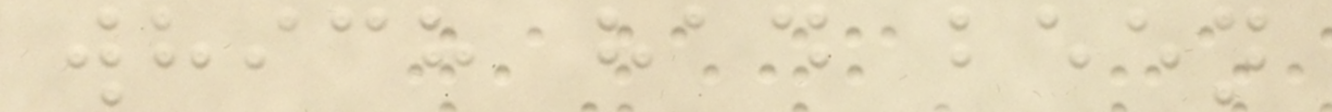which had been
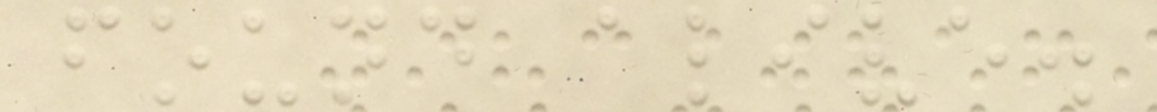found alive.
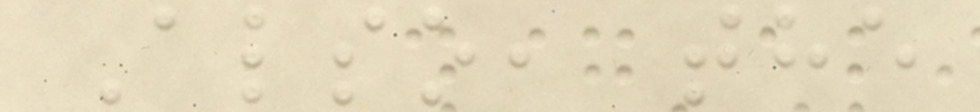Also, the
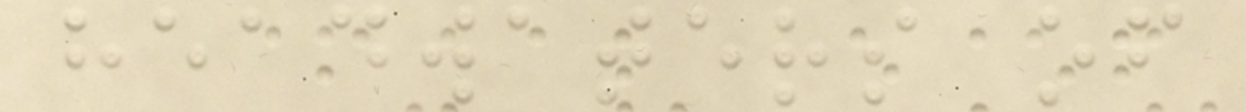headwaters of
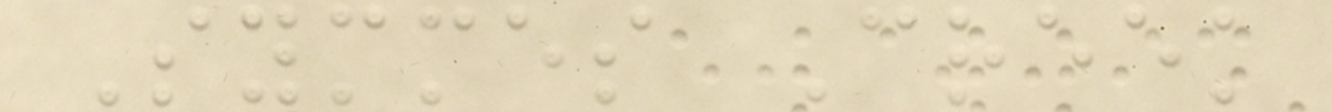Symmes Creek
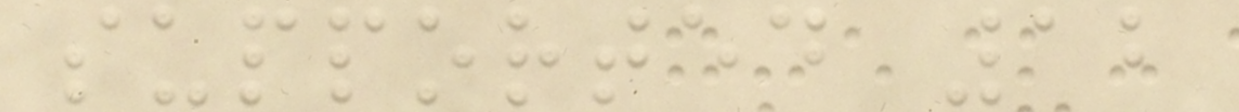supported 12
